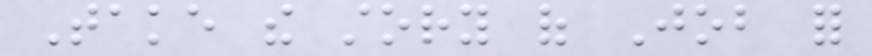Take the story of Job for
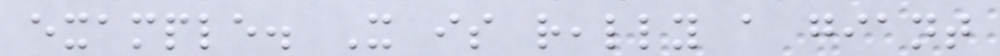example. It is really a giant
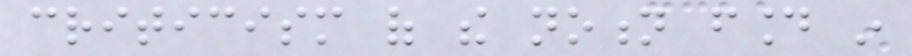criticism of the notion found in
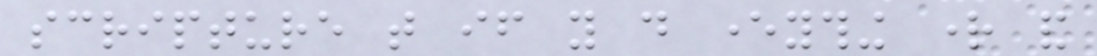scripture that if you do everything right and
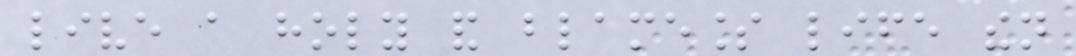live a holy and blameless life then
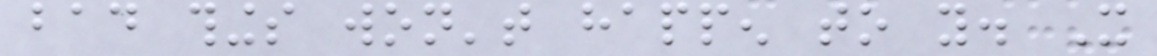bad things won't happen to you. It
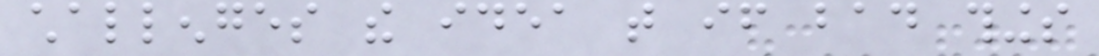challenges the idea that if bad things
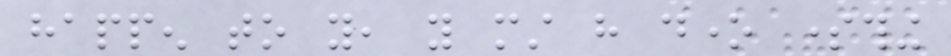happen to you, you must have done something
